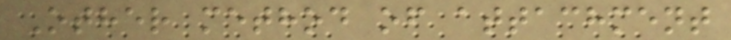Other method of attachment
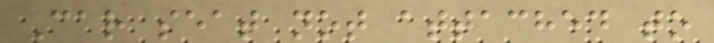Car seat not attached to
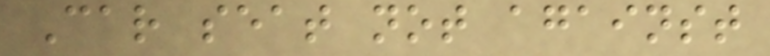Car seat not against
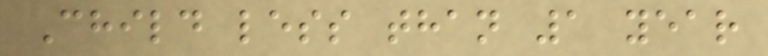Child less than 1 year
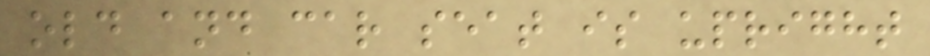old and car seat is upright
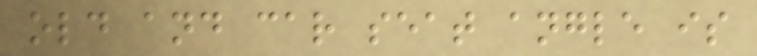old and car seat angle is
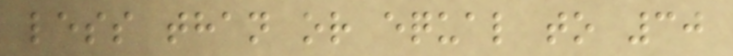less than or equal to 30
